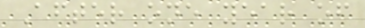After one year of
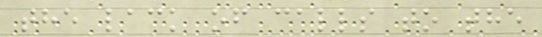the lack of calls to the
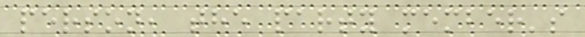person, the party member's
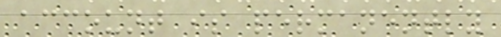account is permanently
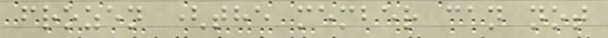frozen (the member can not
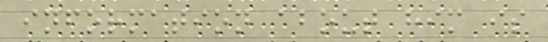information about him is
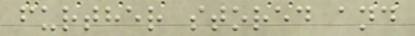further stored and
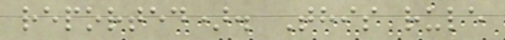reported). This rule
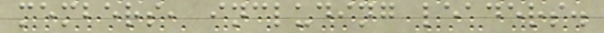members, including leaders.
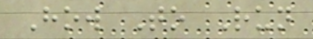How To Run
